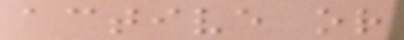active or
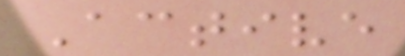Active
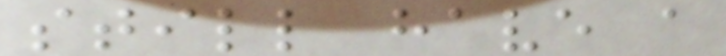still have a
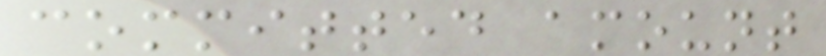committed amount
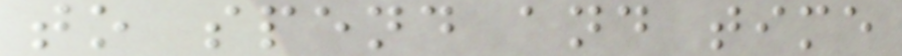to spend and time
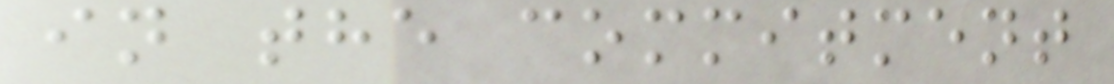in the commitment
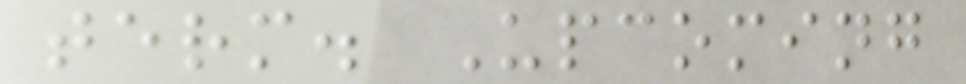term. Upcoming
